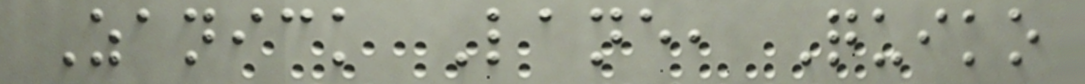Zanick Lane, Quiko
